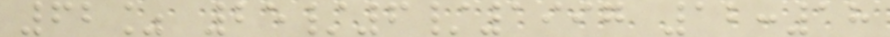62% 25/6/1997 12:18
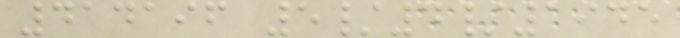414196 5/4/1945
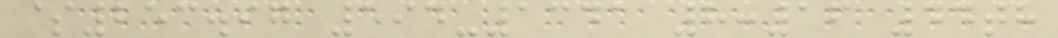$253.97 594-1341 8:16 44th
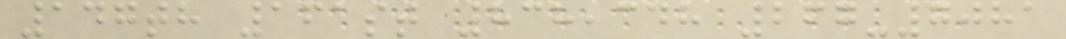147th 161st 838,348 267-7081
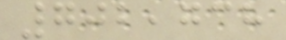702,738
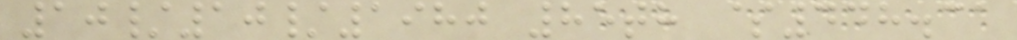10/10/1980 85th $448.31
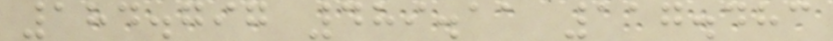184.797 489.11 117.483
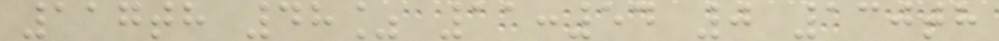117th 48% 11:54 0 130th
